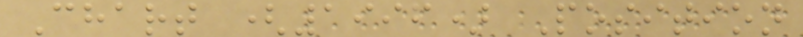Chart (1996) Position
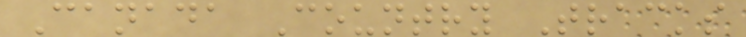Canada Country Tracks
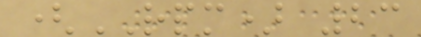(RPM) 23
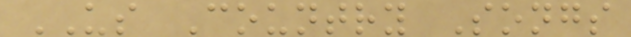US Country Songs
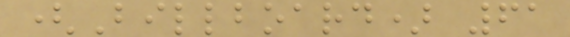(Billboard) 61
